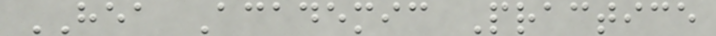HEA Academic Practice
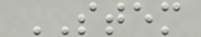STEM
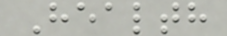Health
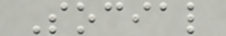Social
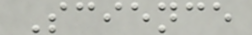Science
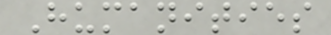Humanities
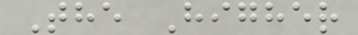The Higher
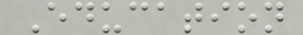Education
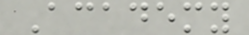Academy
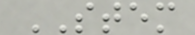STEM
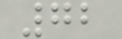72
